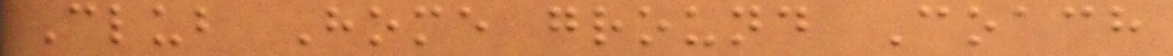Club Home ground Coach
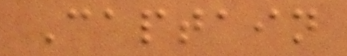Captain
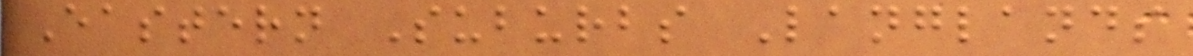Eastern Suburbs Langlands
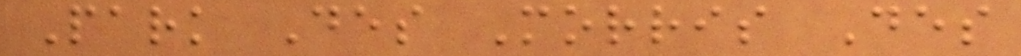Park Des Morris Des
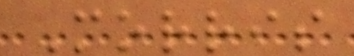Morris
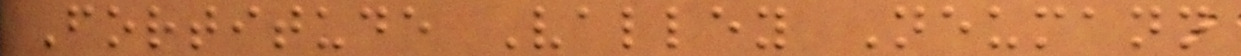Fortitude Valley Neumann
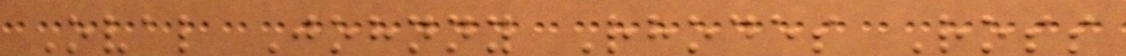Oval Johnny Rhodes Ross
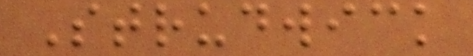Strudwick
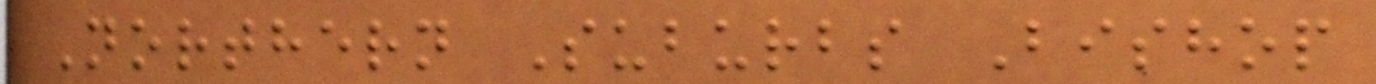Northern Suburbs Bishop
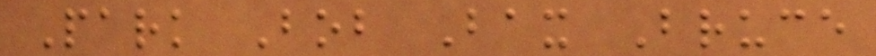Park Bob Bax Bruce
